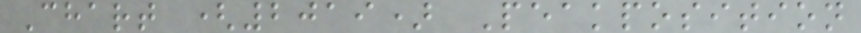Chart (2019) Peakposition
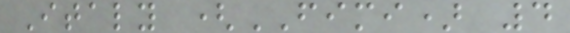Italy (FIMI) 4
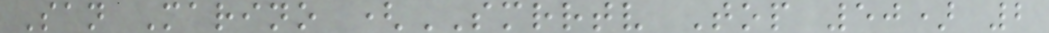San Marino (SMRRTV Top 50) 2
